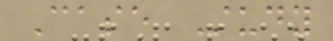Case Study
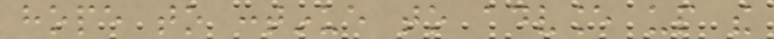hope to continue to advance up the
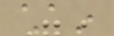chain
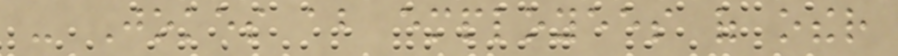- Jokes about employees of other
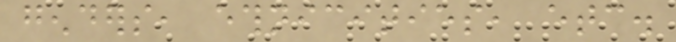genders, ethnicities, etc.
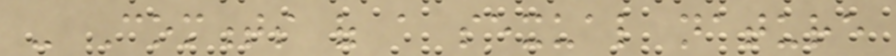- Comments of a sexual nature
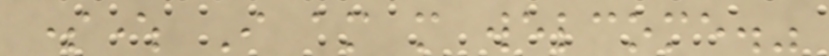somewhere I am more welcome."
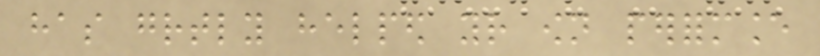has greatly helped your own performance
